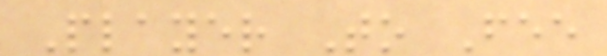Player To Fee
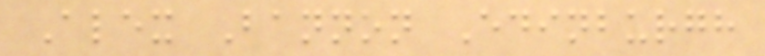Alex Bannon Edinburgh
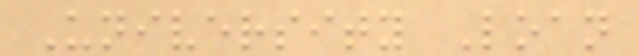University Loan
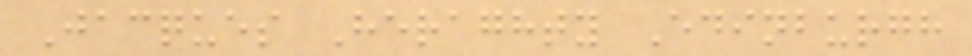Jacques Heraghty Edinburgh
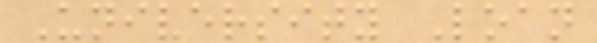University Loan
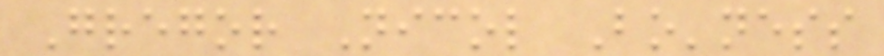Gregor Nicol Bo'ness
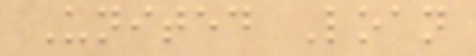United Loan
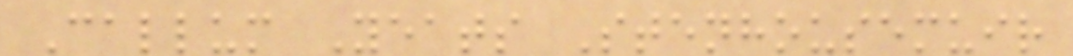Callum Yeats Stenhousemuir
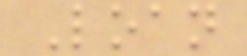Loan
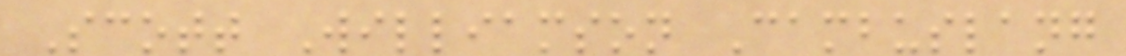Scott Williamson Cambuslang
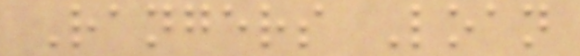Rangers Loan
